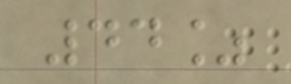44%
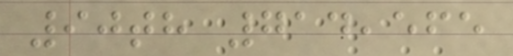90th 714,565
